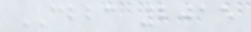CBBC 2015
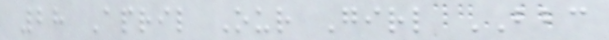28 April Our Girl BBC
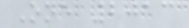One 2013
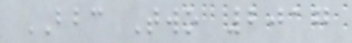BBC Two 2017
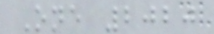One 2020
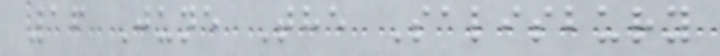16 June The Salisbury
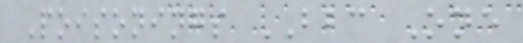Poisonings BBC One
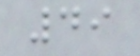49
